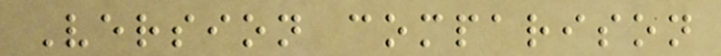Version comparison
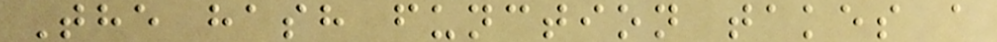The hash function takes a
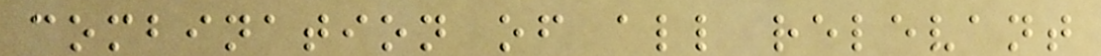combination of all relevant
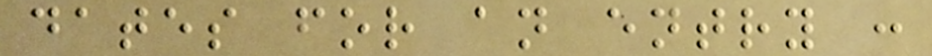dates for an entry :
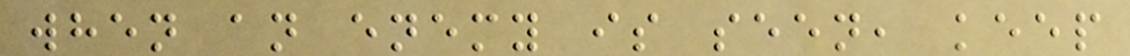when an enemy is seen, keep
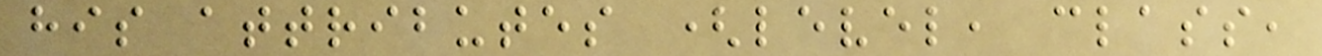his attributes (level, class,
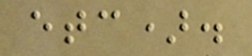etc).
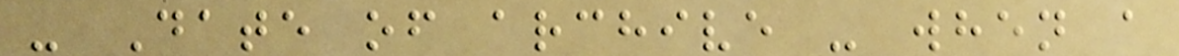- Date of archive - when a
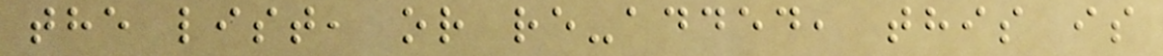the list, or re-added, this is
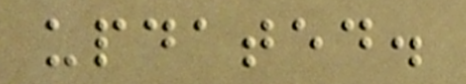updated.
